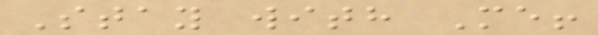Stay with Me!
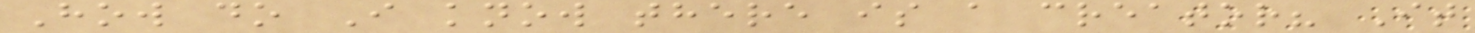How do I know there is a creator? It
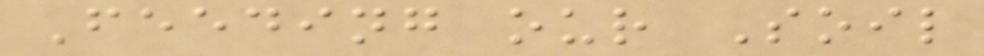Feeding our Soil
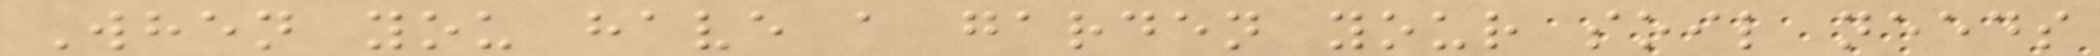When you have a garden your soil needs
